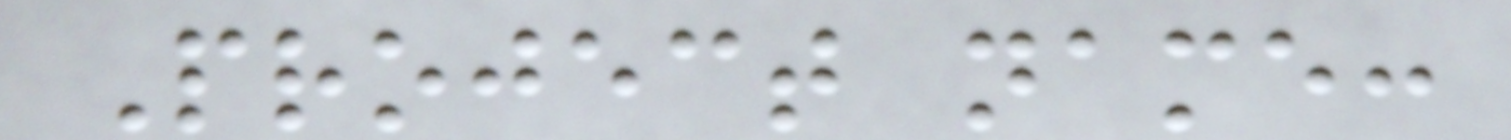Project name:
